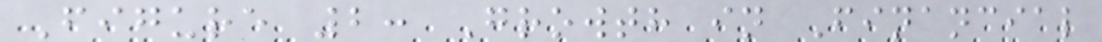Figure 2: Growth in Financial
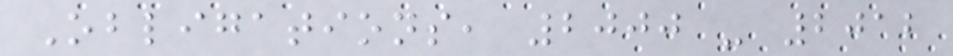Obligations, 2000 - 2012
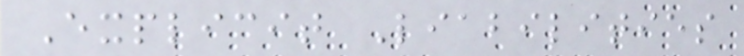Explicit Liabilities
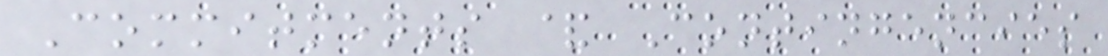Commitments & Contingencies
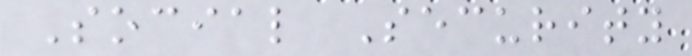Social Security
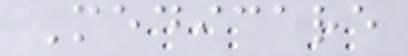Medicare
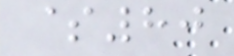$80
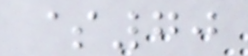$70
